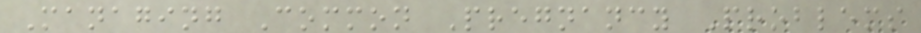Managing Common Pregnancy Problems
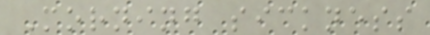Morning sickness
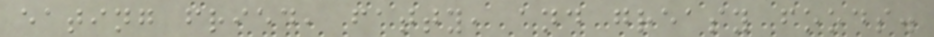eating fried, fatty, and greasy foods.
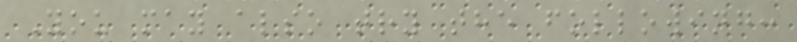You may also try the following:
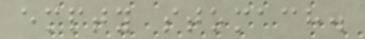empty stomach.
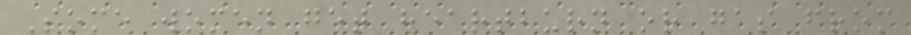Some women get heartburn or gas from
